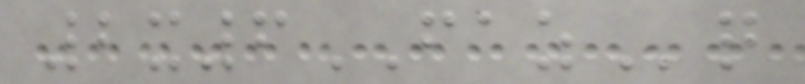2x6FAZq
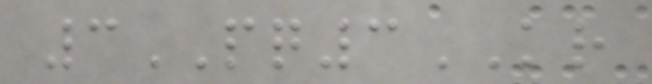3PQ3KR
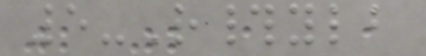5-R#ylb
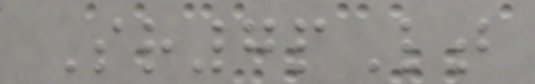Sr7pLt
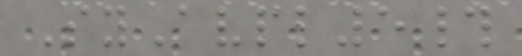SyAvpl5#
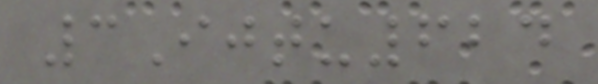3Ijtu624
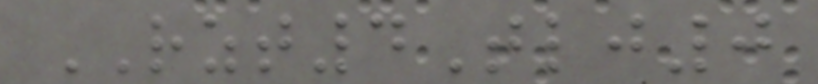RZT4Tlj0
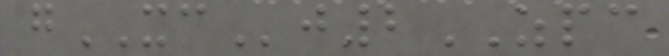gXCj2ZPC
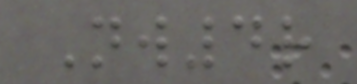Nw4r
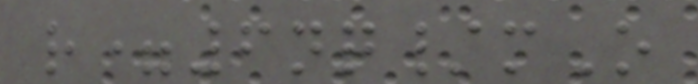r=6nq/mO
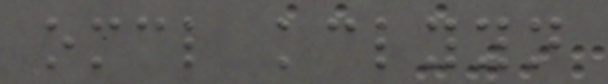omcl kclyyn
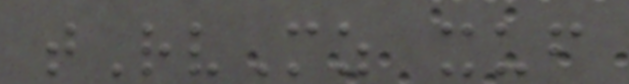tRvMz xuf
